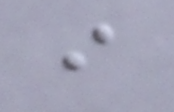i
